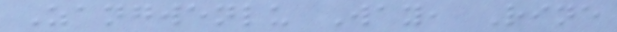Zangwenlu Way, Rine
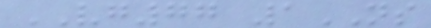VG77 1NS
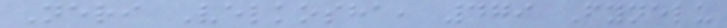Neri Velkosha, 479 Fynelu
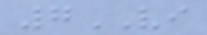7VI
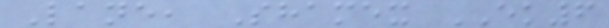Lane, Shamex EK6
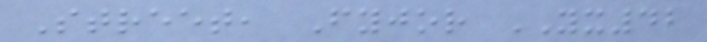Street, Fyjor YX42
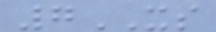7XS
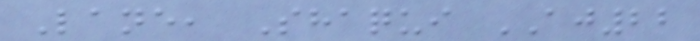Lane, Shaqui AJ22
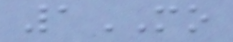1MO
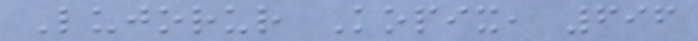Lujorur Kopix, 696
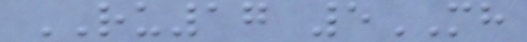RU17 5MH
